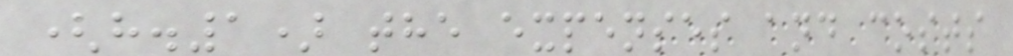(h.1) the expenses and costs
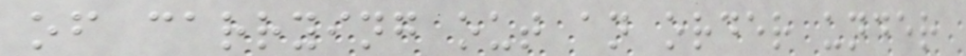of carrying out an order under
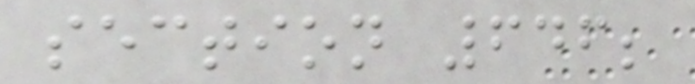section 646;
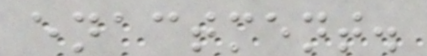enactment.
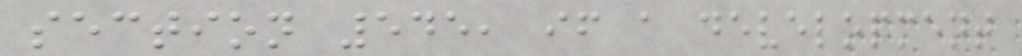section 545, if a development
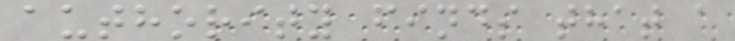authority finds that a
